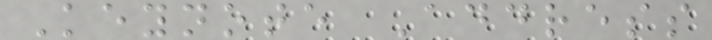Keynote Address
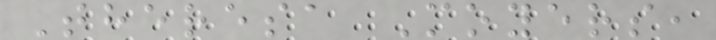Theresa Moyers,
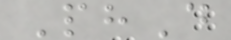PhD
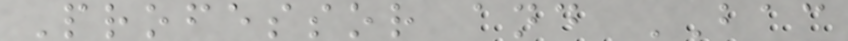Professor and BAC
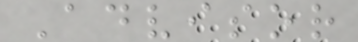Advisor
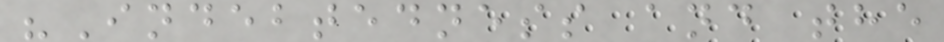"Indebtedness and the
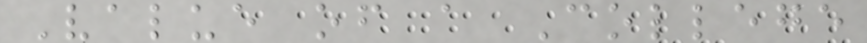Value of a College
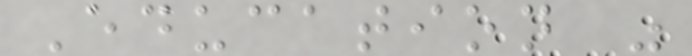Education "
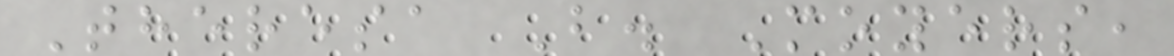Theresa B. Moyers,
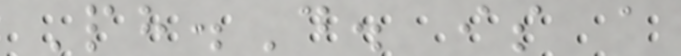Ph.D. is a
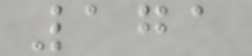171
